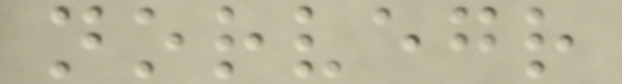norvegr
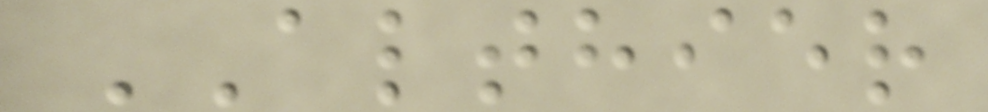ALTHIER
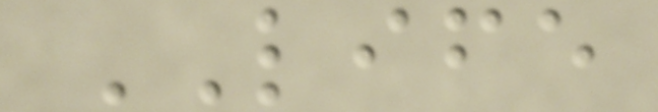LIFE
